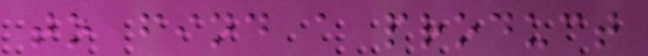to find a product
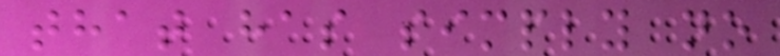that has simply no
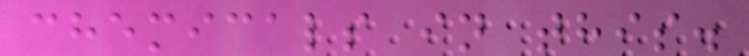chemicals in this.
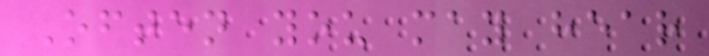Often you may hear
